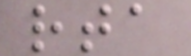rta
